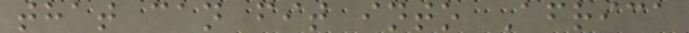that can fit into Africa
